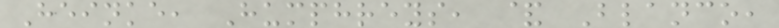Heinke, Humphreys, & Blanco,
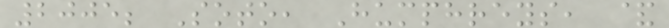2005; Soto, Humphreys, &
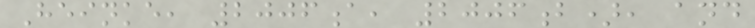Heinke, 2006a, 2006b), and
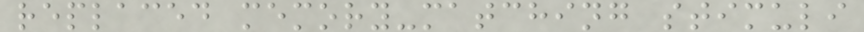replaced memory-matching stimuli
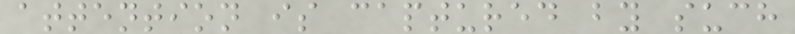attention is captured by such
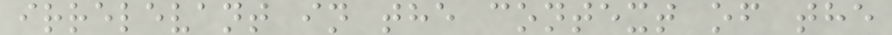irrelevant in the context of the
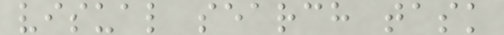visual search task
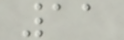11
